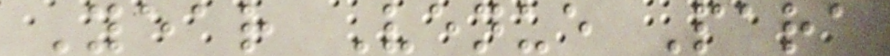Year Venue Para
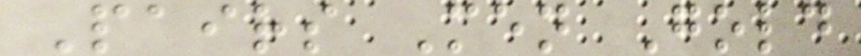Pairs Men Gold
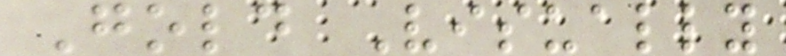Gold Visually
